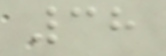38
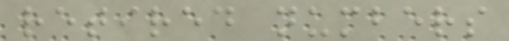retired numbers
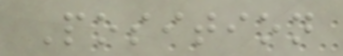Position
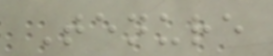Tenure
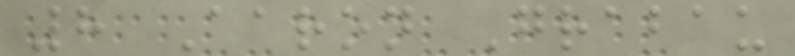8 Aaron Grabau
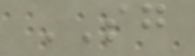SG
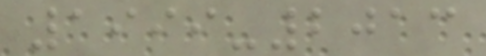1999-2013
